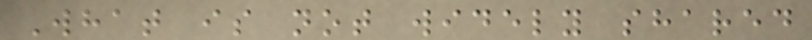What is not widely shared
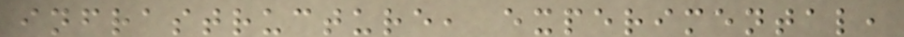infrastructure, experimental,
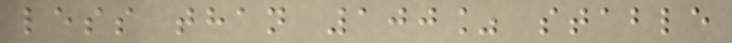less than 100% stable
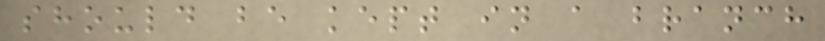should be kept in a branch
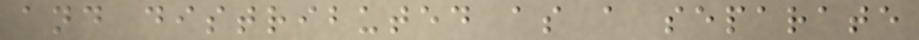and distributed as a separate
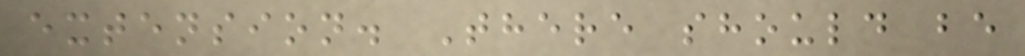extension. There should be
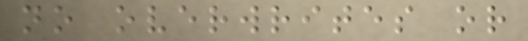no overwrites or
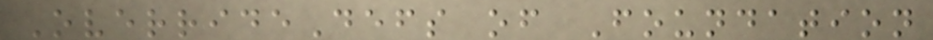OverrideDefs of Foundation
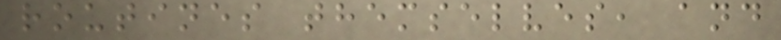routines themselves, and
